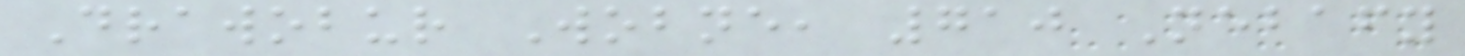Drawobur Wobne, 710 Nebafy
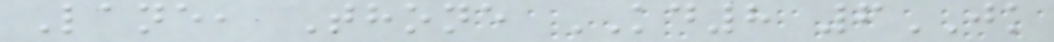Lane, Thone KD8 6JK
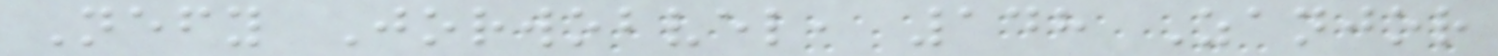Nefy Jorwobvel, 148 Zanjor
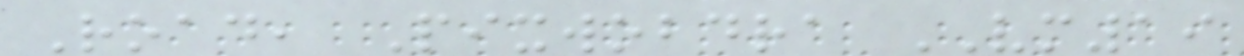Road, Pixwobdra VM19
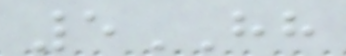5HH
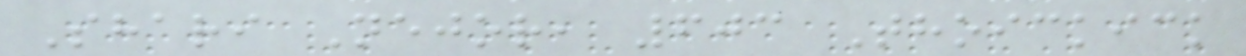Shari Nejor, 603 Thoickick
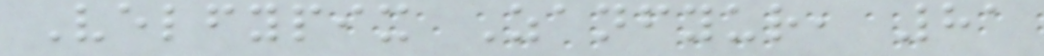Velfypix Zanfyur, 81
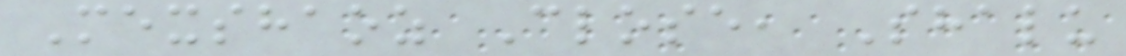Mexshaoz Close, Shalu
